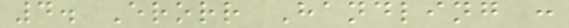4. Erorr Handling :
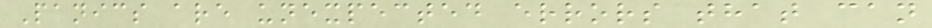Panics are unexpected errors that can
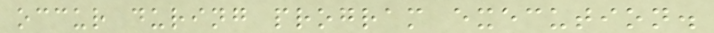occur during program execution.
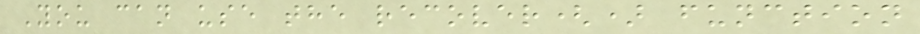You can use the recover() function
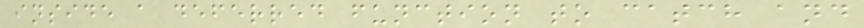inside a deferred function to catch and
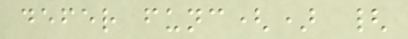defer func() {
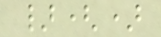}()
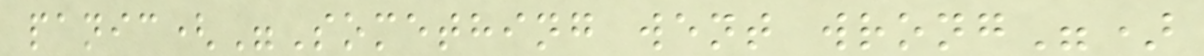panic("Something went wrong")
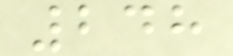248
